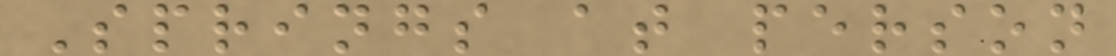Springs at person
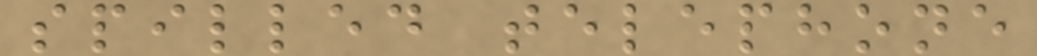spilled telephone
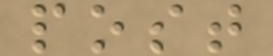post
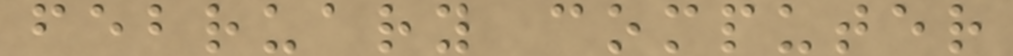february computer
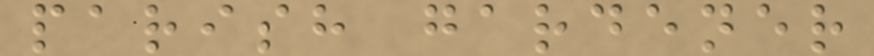parish gardener
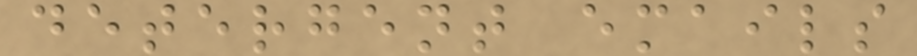detergent emails
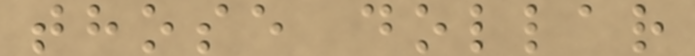those dollar
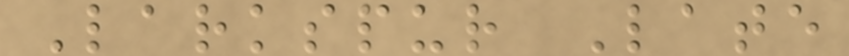Larkspur Late
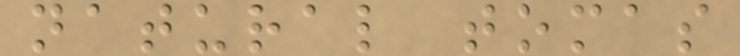natural tomas
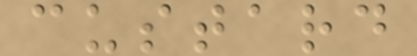custard
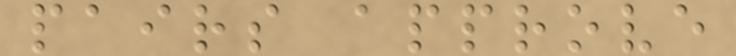pairs approve
